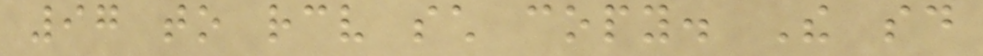97 to receive such copy. The said
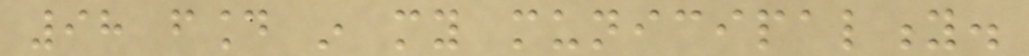98 found in my municipality.
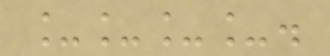____.
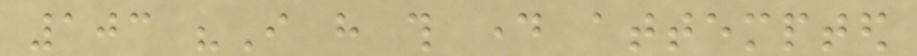103 "I have this day attempted
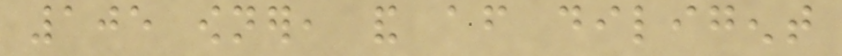105 owner, and after diligent
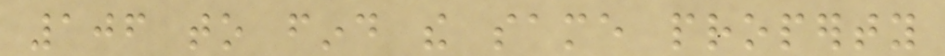106 to find the same property
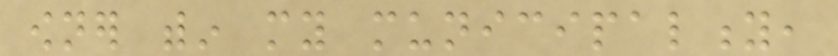owner within my municipality,
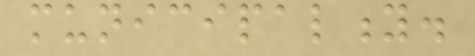municipality.
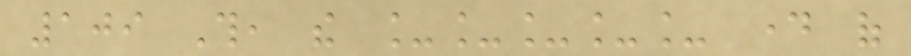109 This, the _____ day of
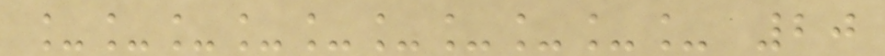__________ 20
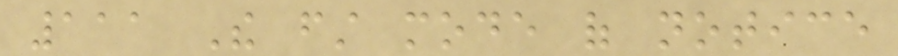111 The first mode of notice
